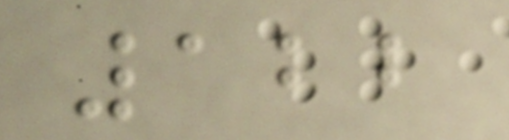122
